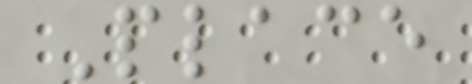Place
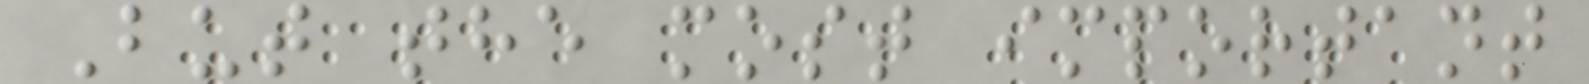But the most important
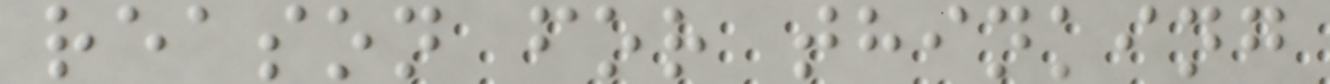reason for thinking
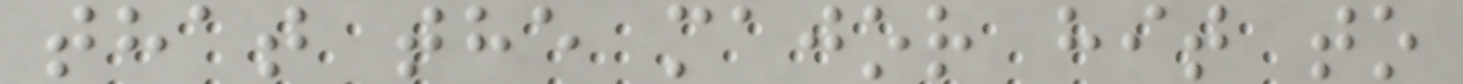that the major hit to
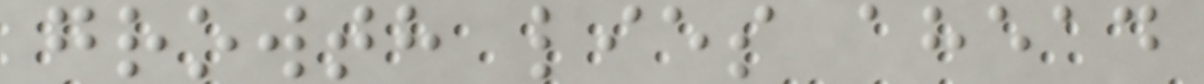growth lies ahead
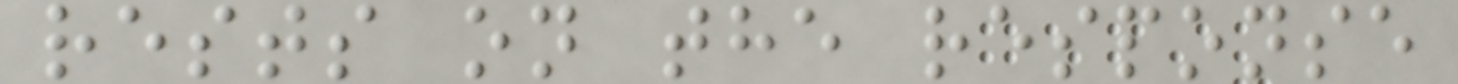rests on the response
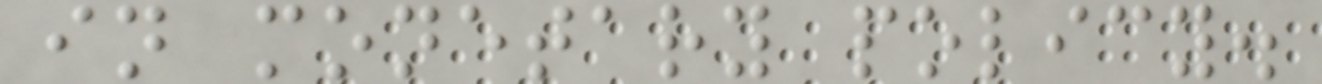in monetary policy.
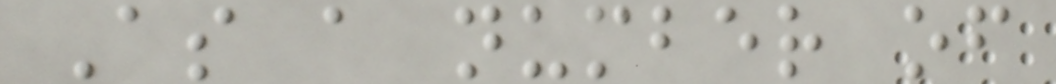As a number of
